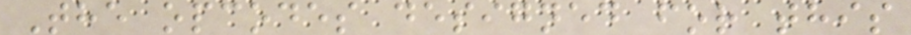The opcodes designed for this
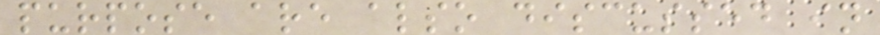purpose are also discussed in
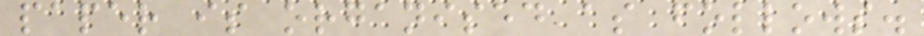paper is organised as follows.
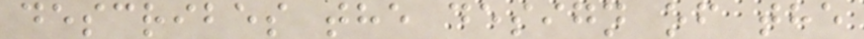describes the design of the
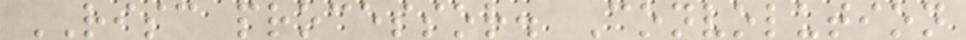RISC processor. Convolution
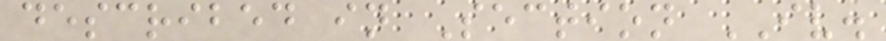described in Section IV.
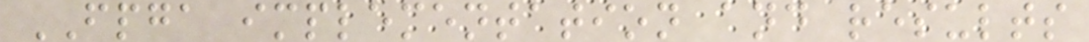FPGA implementation and results
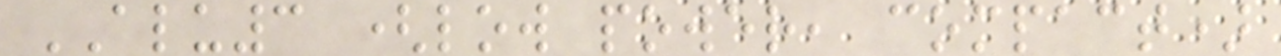ALU3 (low power, compact)
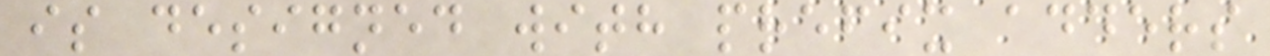is designed with prefix adders
